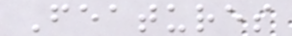Features
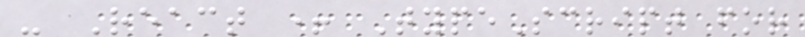- React + TypeScript for
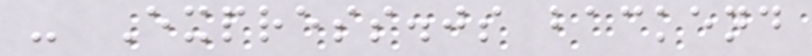- Express.js backend
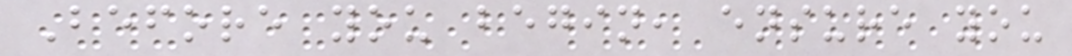Before you begin, ensure you
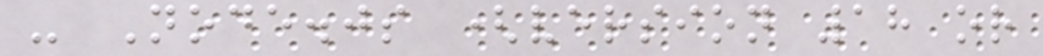- Node.js (version 18 or
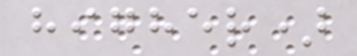higher)
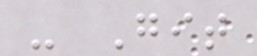- Git
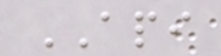API
